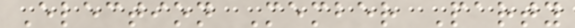Election Member Party
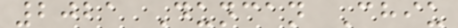2021 Duncan Chiu
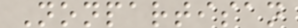Nonpartisan
